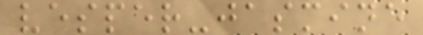vesper-jasmine
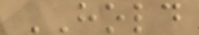HOLD
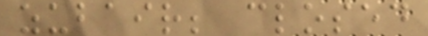zubair; closed
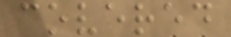covered
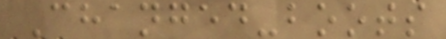Changed-boots
